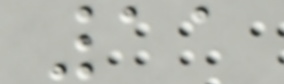11
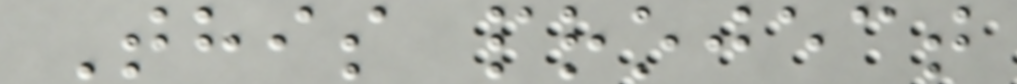This project
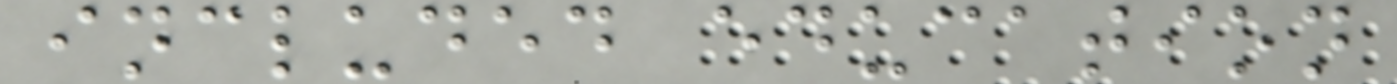included education
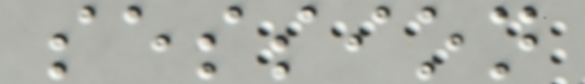session
